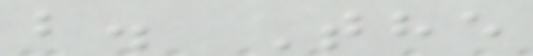b. The
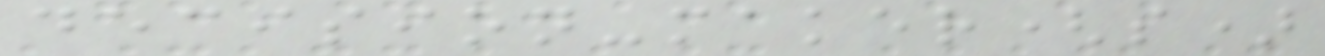decision-maker(s)
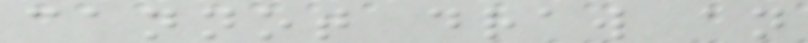cannot draw an
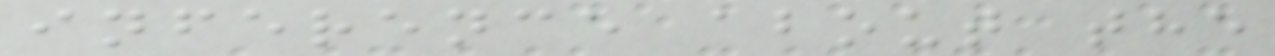inference about the
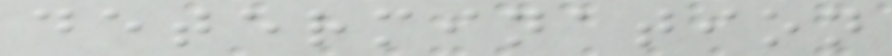determination
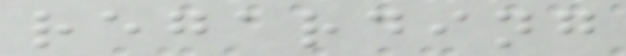regarding
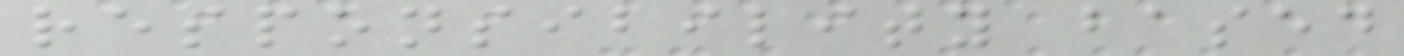responsibility based
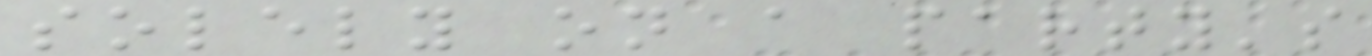solely on a party's
